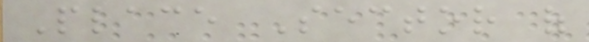Place Sector of
